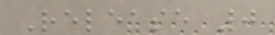Release 0
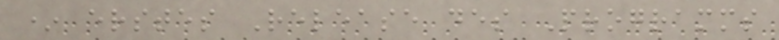* erstes Release des Programms
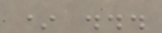* ...
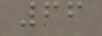66
